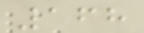168
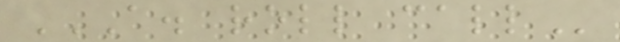A. ROLL CALL
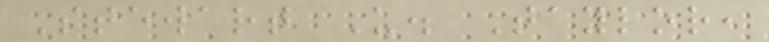Stewart U. Taylor,
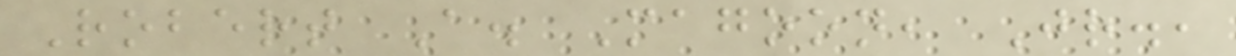Robert A. Magoon, Jr.,
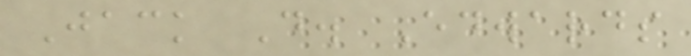Jack D. Edwards
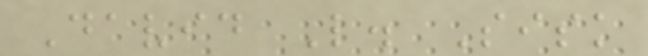David L. Sisk
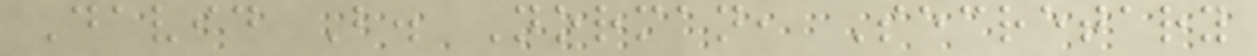David B. Norman, Secretary
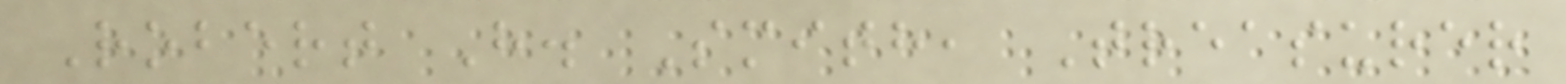Robert H. Smith, Treasurer
